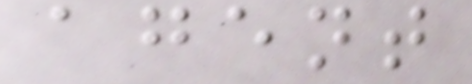agent
